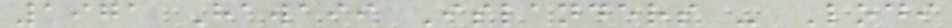1971 Hawaii Islanders - Lodi
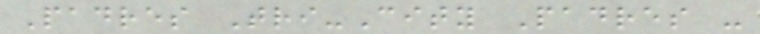Padres Tri-City Padres -
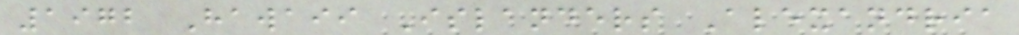1972 Hawaii Islanders Alexandria
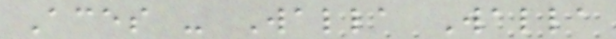Aces - Walla Walla
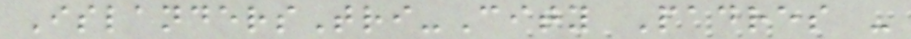IslandersTri-City Padres -
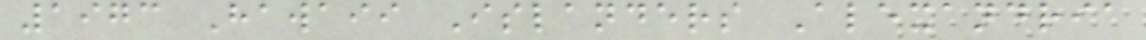1973 Hawaii Islanders Alexandria
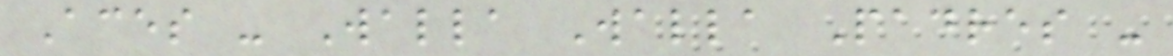Aces - Walla Walla Padres -
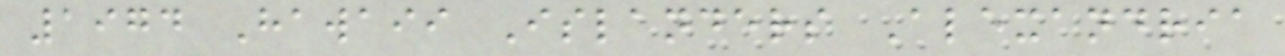1974 Hawaii Islanders Alexandria
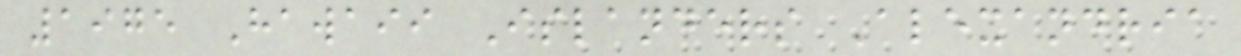1975 Hawaii Islanders Alexandria
